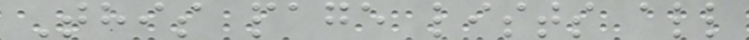This page lists all
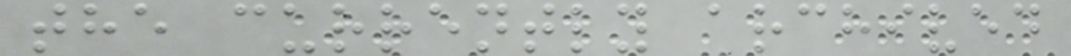the currently archived
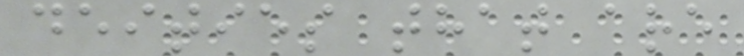deities that are
